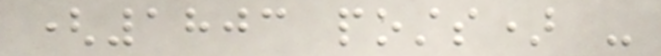(1803 posts) -
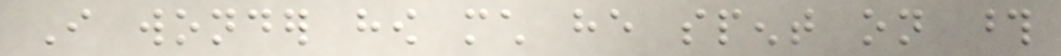I wonder how much he spent on those
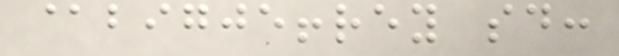@bigjeffrey said:
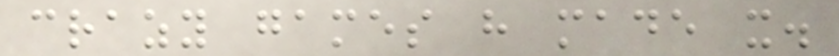crazy games have made it.
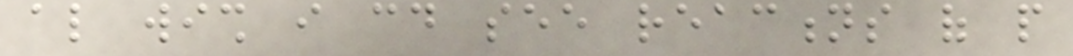also wish i could see reactions of people
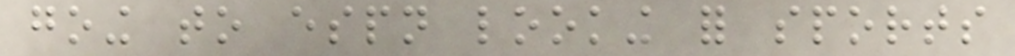going to espn looking for sports
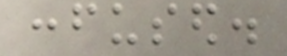confused.
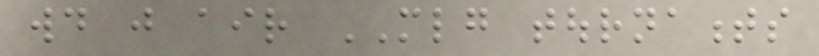would just air MLG tournaments
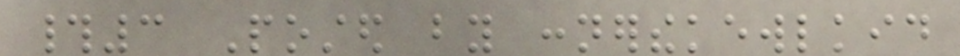#3 Posted by connerthekewlkid
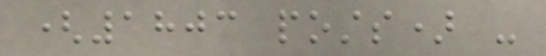(1803 posts) -
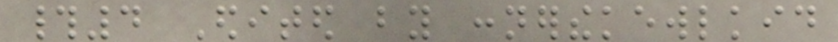#4 Edited by connerthekewlkid
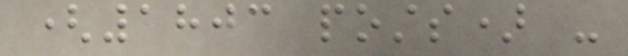(1803 posts) -
